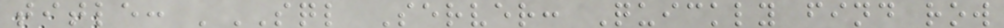title: 'SQL Server: Quickly find row
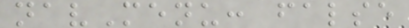navMenu: false
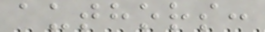authors:
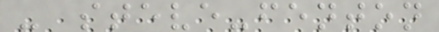- steve-fenton
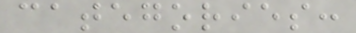categories:
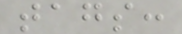tags:
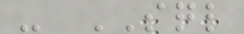- SQL
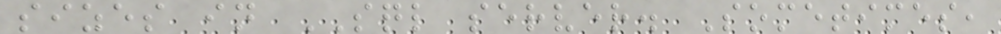sizes in SQL server. Sometimes,
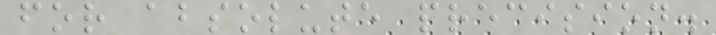for absolute precision.
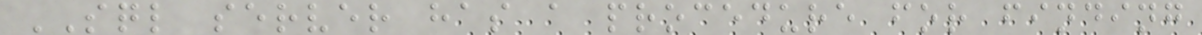SQL server has a procedure for finding
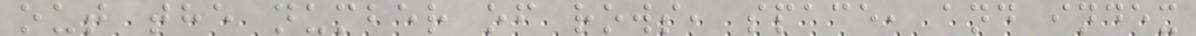out the number of rows, space, and index
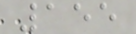155
